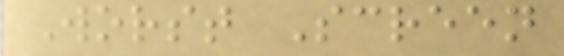Worst Screen
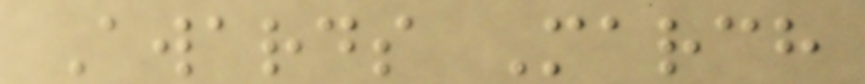Awards March
